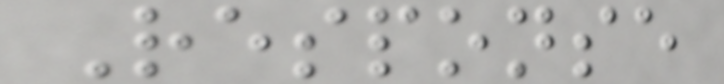Response
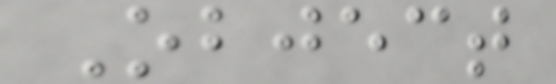Object
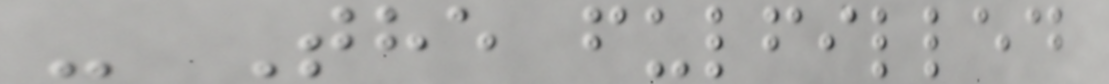- The fulfilled
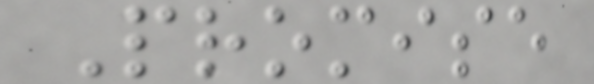Promise
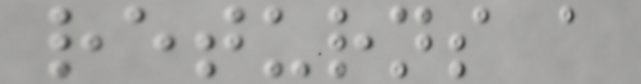returns a
